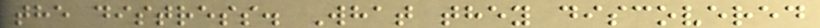the distress. What they discovered
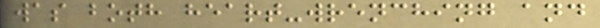was both heart-wrenching and
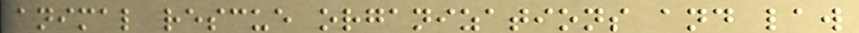animal rescue organizations and law
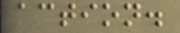action.
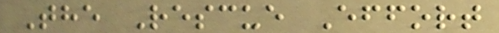The Rescue Effort
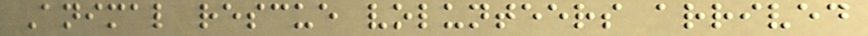Animal rescue volunteers arrived
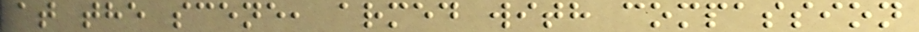at the scene, armed with compassion
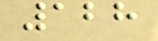128
